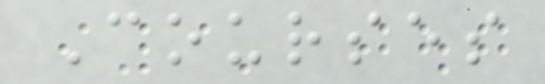Courses
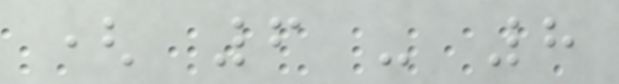( 6 - 8
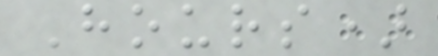Hours)
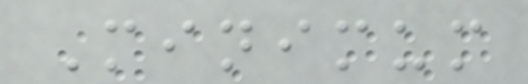Minimum
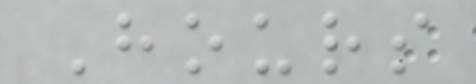Hours
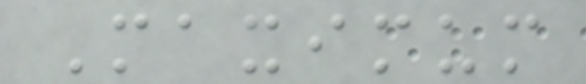Maximum
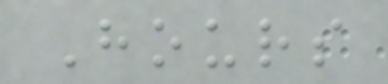Hours
